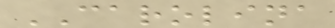CAROLINA
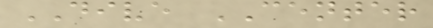DIVE CENTER
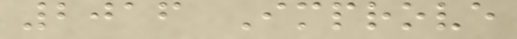2016 Improve
